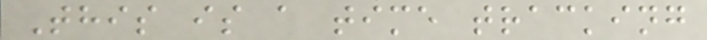This is a time tracking
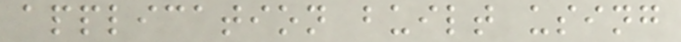application built using
